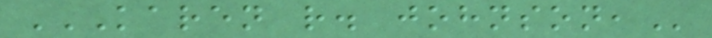KAREN R. JOHNSON,
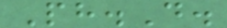Ph.D.
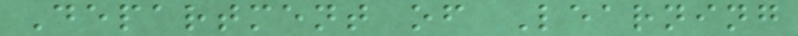Department of Learning
